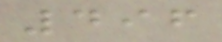496
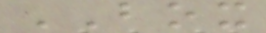BOX
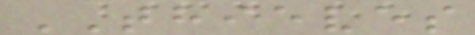THIEVES
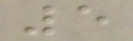5
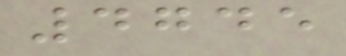4745
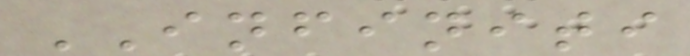INFINITI
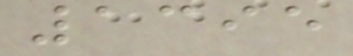1395
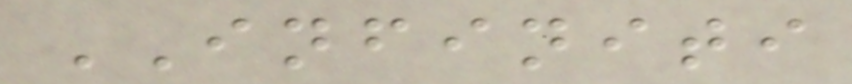INFINITI
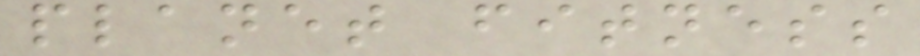planet fitness
